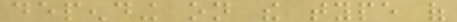depending on the type of
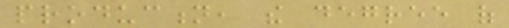production, the degree of
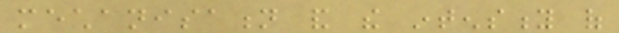mechanisation and the intensity of
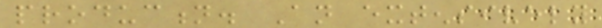production. An extensively
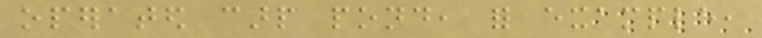operated carp pond, for example,
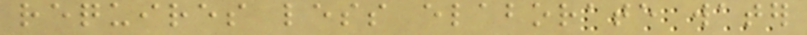requires less elaborate water
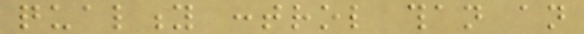quality control than an
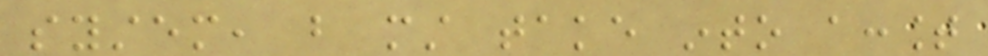system, but must take into account
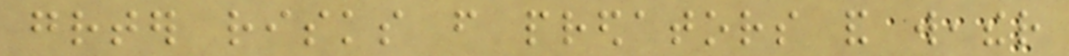greater risks from predators and weather
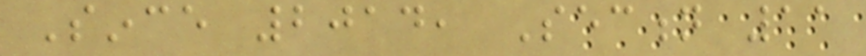Since 2014, Section 11
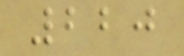220
